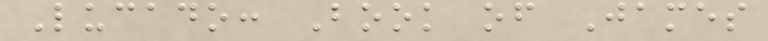Lucado: Book of James
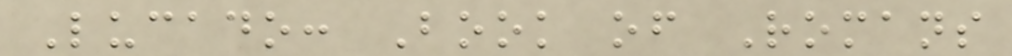Lucado: Book of Romans
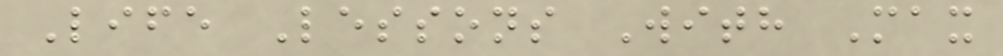Life Lessons With Max
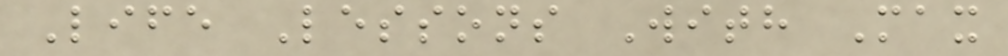Life Lessons With Max
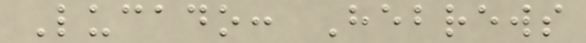Lucado: Hebrews
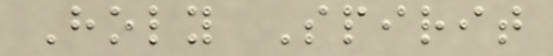Holy Spirit
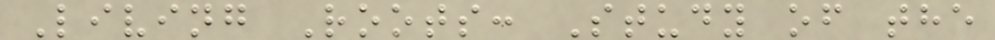Living Roots: Study of the
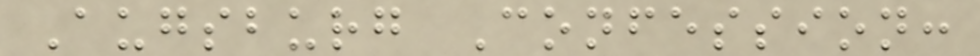Augsburg Confession:
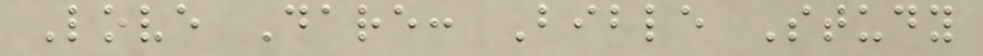Love Dare: Bible Study
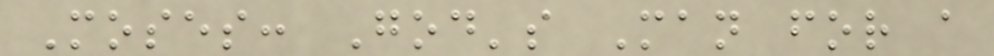Moses: God's Man for a
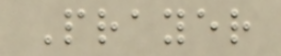Prayer
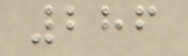286
